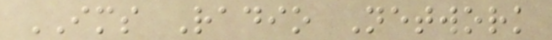IMS Radio Network
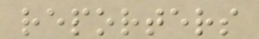reporters
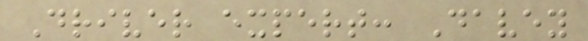Driver expert: Davey
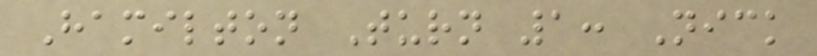Hamilton Turn 1: Nick
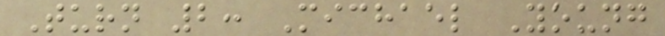Turn 2: Michael Young
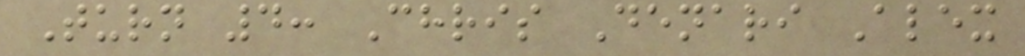Turn 4: Chris Denari Alex
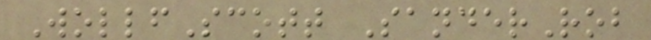WollfScott SanderRob
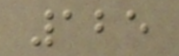125
